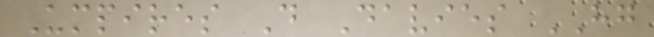Umpires D Davies HG
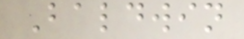Baldwin
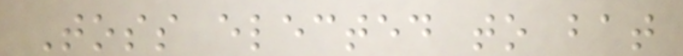Toss elected to bat
